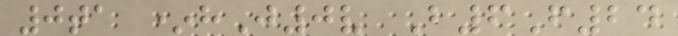0ta *hJ0v B6F24
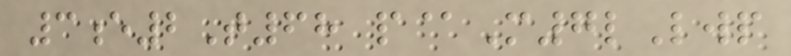3e2T68 p@M7lLwp
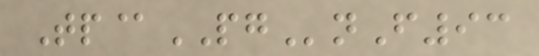Tp@PGnF93
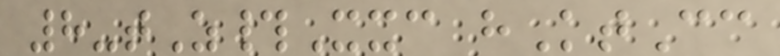8-tZ#Xxc hKtCc
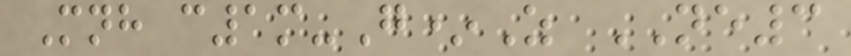Mnh c1m-G*Z NE3
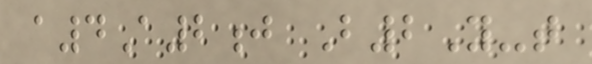a4A2j B2Y-t
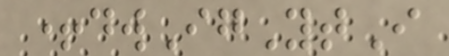+dwIgYtI
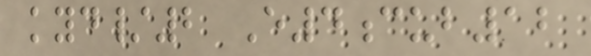kyd/2 E4cub12
